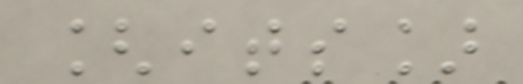[its]
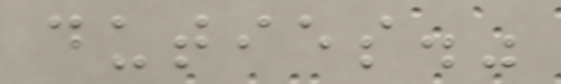duties."
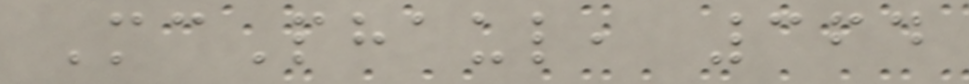McPhaul, 364
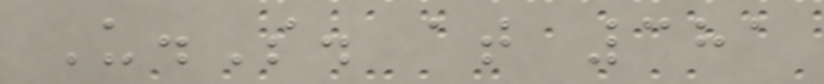U.S. at 381
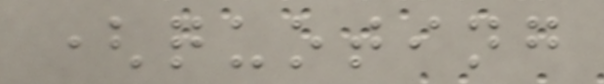(quoting
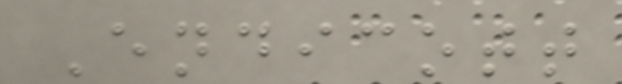Endicott
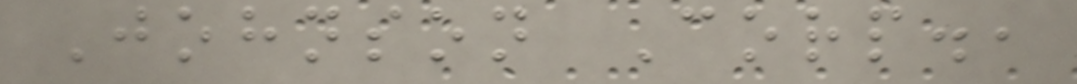Johnson Corp.,
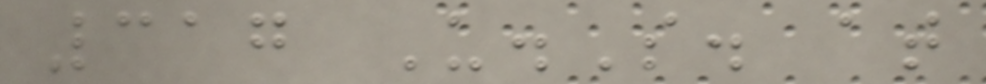317 U.S. at
